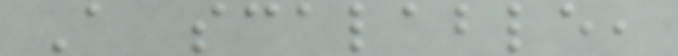A scalable,
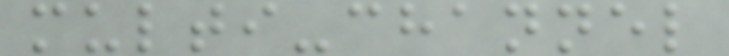multi-channel
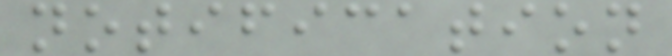notification
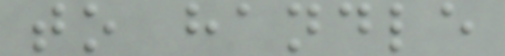to handle
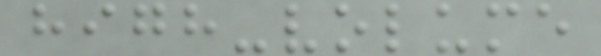high-volume
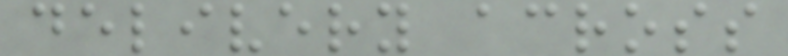delivery across
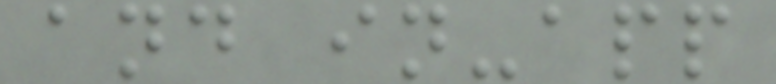and in-app
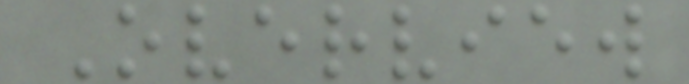Overview
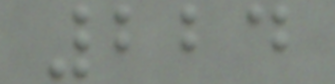224
